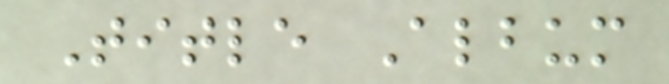Title Album
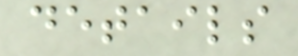details
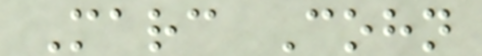Marc Cohn
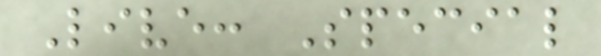Live: Special
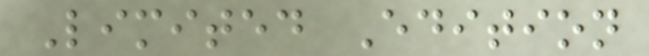Limited Edition
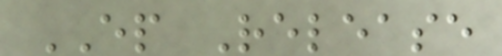EP Release
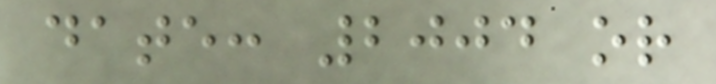date: 2004 or
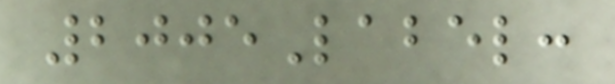2005Label:
